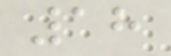18
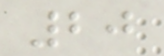20
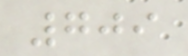709
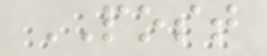POST
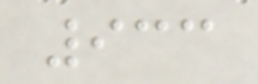933
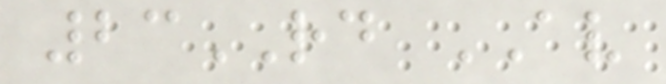23RD AV
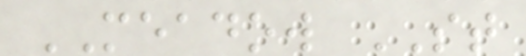MEADOW ST
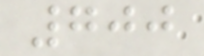700
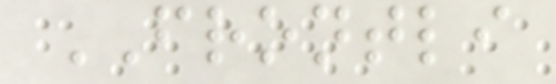FRONTLI
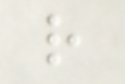r
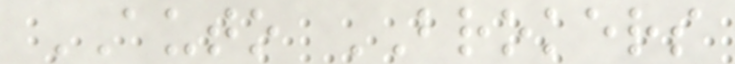AUTO BROKERS
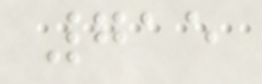715
